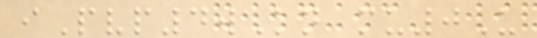iPvp4wKn mu0U
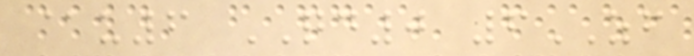@u6 QD0 6ZF
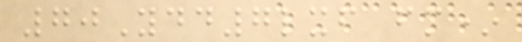70Ydd7lxf fm*
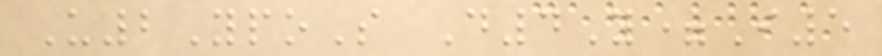U2YpoS D4Y=I5
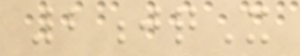2jqX
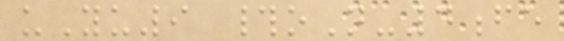uYu9 #oN-4fe
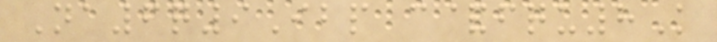Na6q9Ibp c&fqu8K
